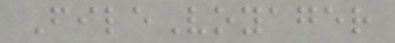FileVoyager
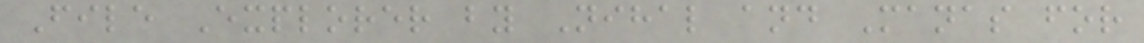File Explorer by Nihal and Manas for
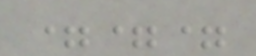===
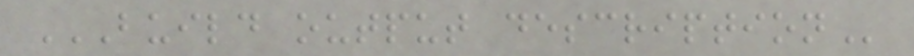BUILD OUTPUT DESCRIPTION
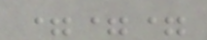===
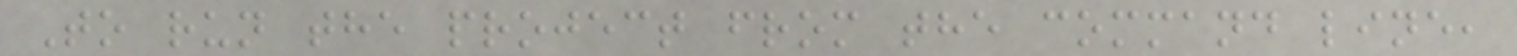To run the project from the command line,
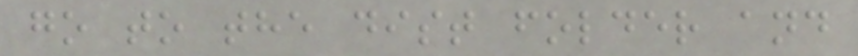go to the dist folder and
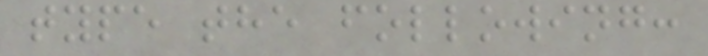type the following:
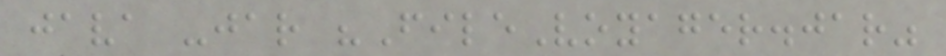java -jar "FileVoyager.jar"
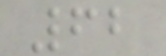62
